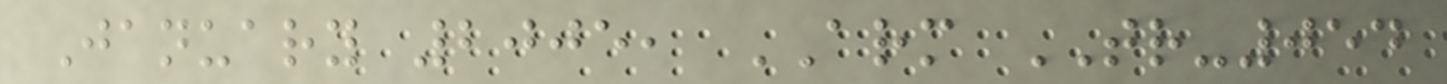January 2005, ARM TR-054
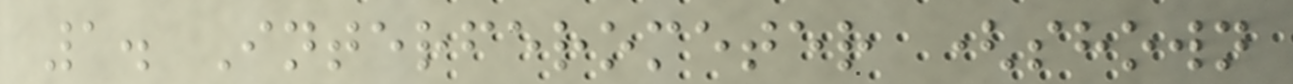1. Interferometer (shown
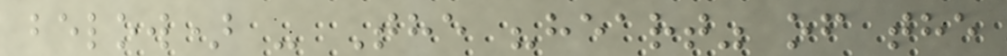below) - The "heart" of the
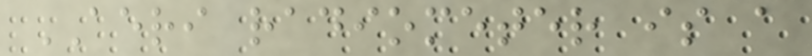AERI radiometer is a
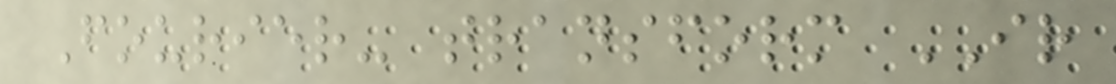Fourier- transform IR
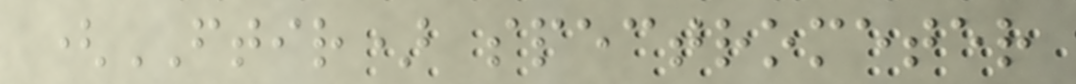(FTIR) spectrometer
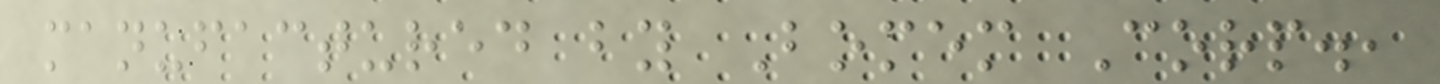manufactured by Bomem Corp.,
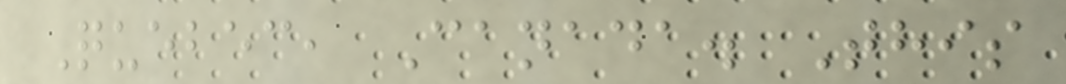Quebec, Canada. This
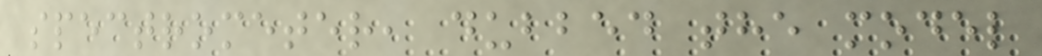spectrometer, dubbed the model
